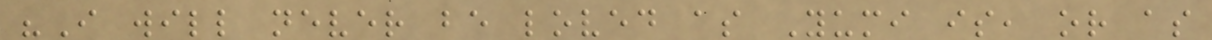"I will never be loved as Yumi is, or as
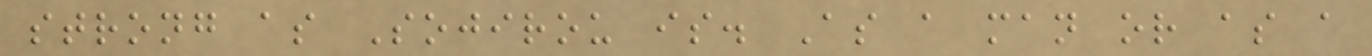strong as Sojirou is. As a man or as a
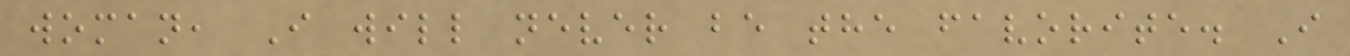woman, I will never be the favorite. I
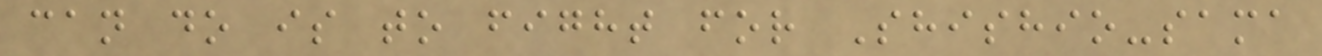can do is to fight for Shishio-sama
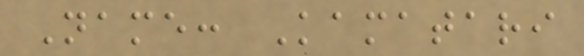Name: Kamatari
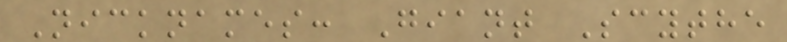Nicknames: Giant Scythe
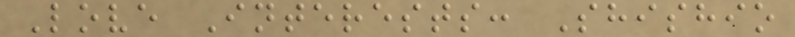Love Interests: Shishio
